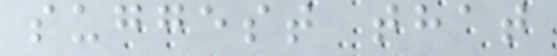suggest that
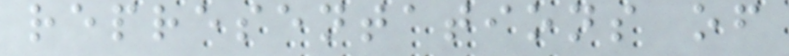representations of
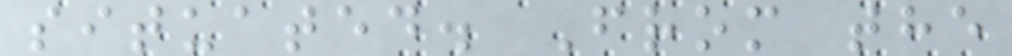situated. From the
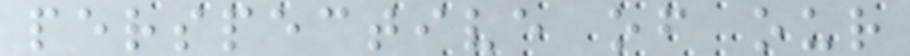perspective of our
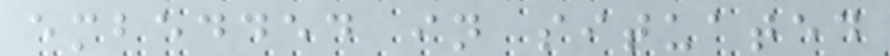embedded in situated
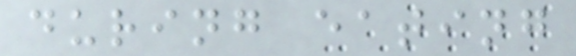during eating
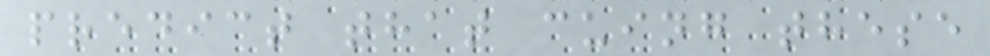predict that cuing these
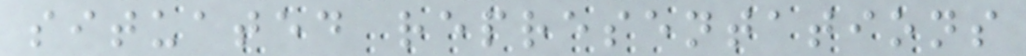situated representations
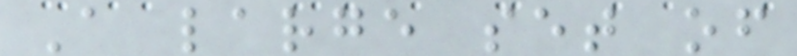A large set of
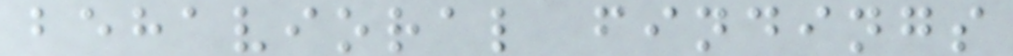behavioral findings
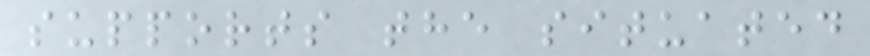supports the situated
